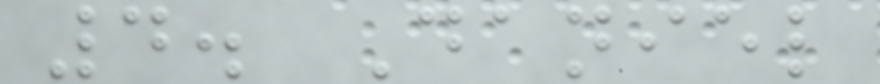4. Daniel
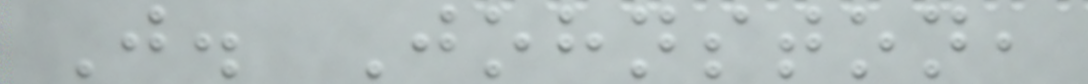J. Johnston,
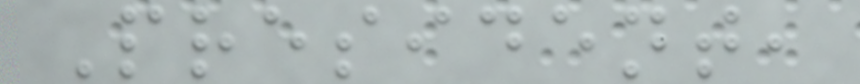President,
